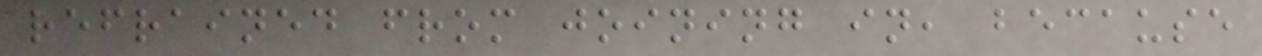refrained from joining in, because
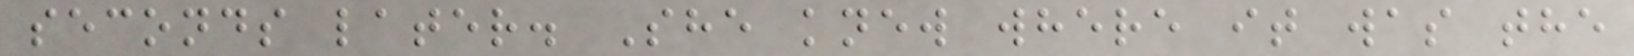seconds later. She knew where it was the
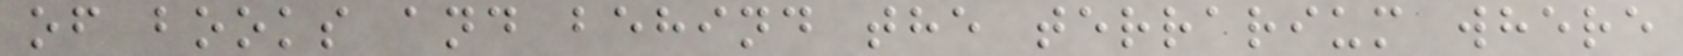of books and behind the terrarium where
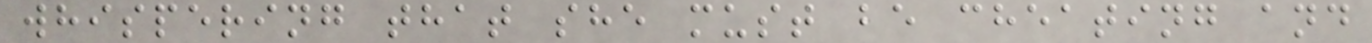whispering that she must be cheating and
